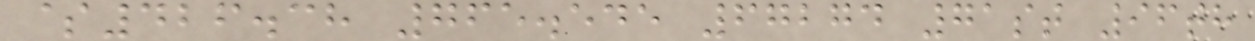$426.38 765.545 67274 71st 96th
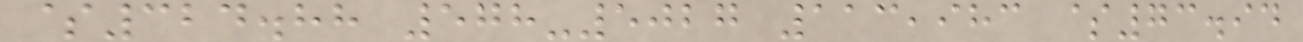$324.88 578-5027 113,983 $73.94
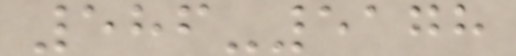586-5178
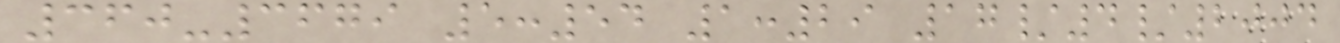360-3679 5:54 1:29 17/4/2004
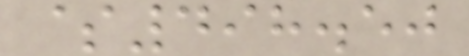$498.50
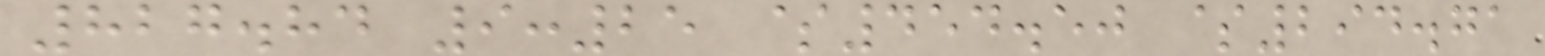827.84 9:25 $454.50 $294.71
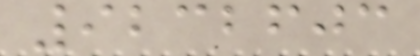9232603
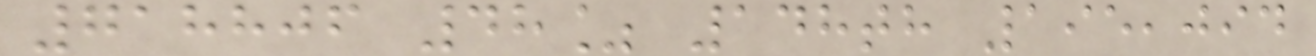718806 48% 148th 195,094
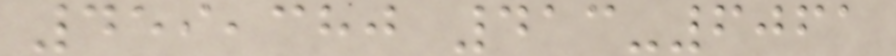459,380 413-6061
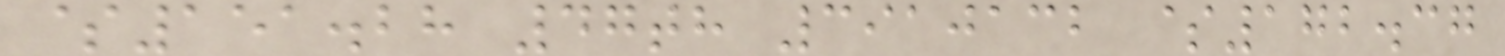$151.28 47th 3910132 $172.37
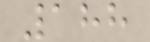188
